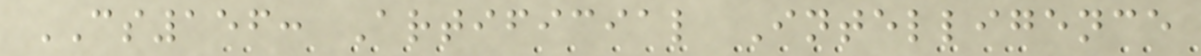CS156: Artificial Intelligence
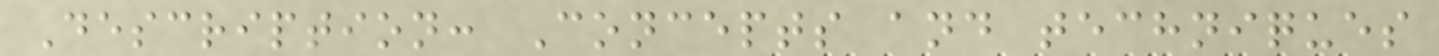Description: Concepts and techniques
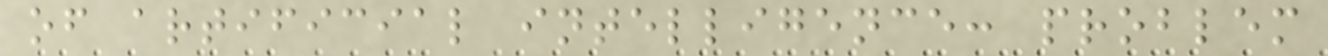of artificial intelligence: problem
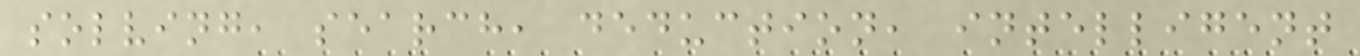solving, search, deduction, intelligent
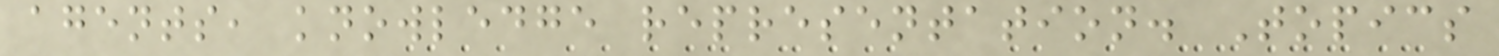agents, knowledge representation. Topics
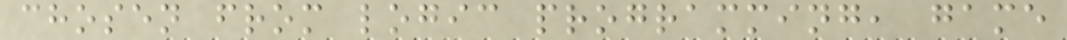chosen from logic programming, game
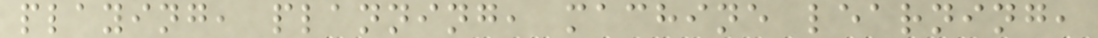playing, planning, machine learning,
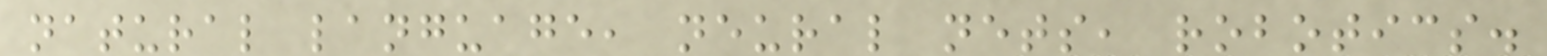natural language, neural nets, robotics.
